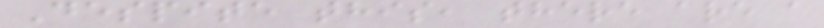Despite this, there are a
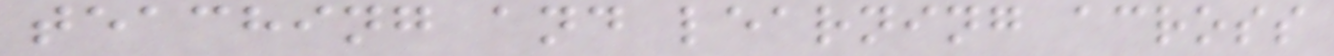teaching and learning across
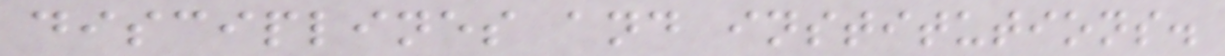disciplines and institutions.
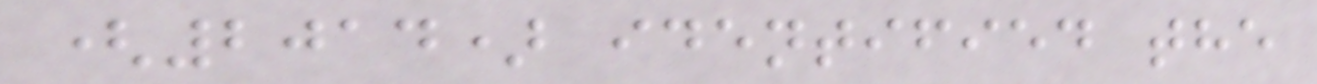(2014) identified the
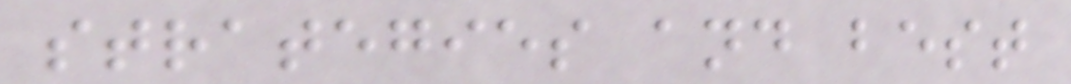strategies and best
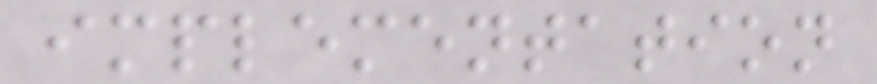implementation
